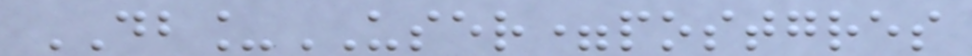DB_USER=postgres
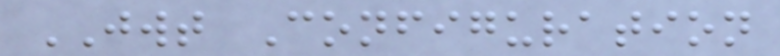JWT Configuration
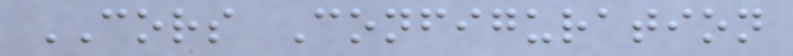CORS Configuration
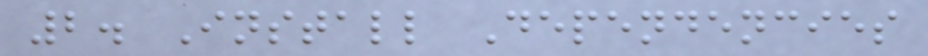2. Install Dependencies
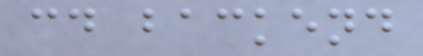cd backend
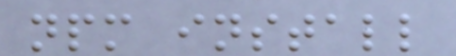npm install
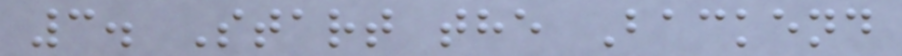3. Start the Backend
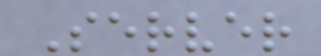Server
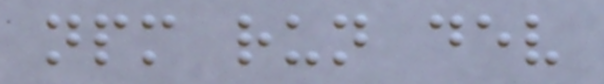npm run dev
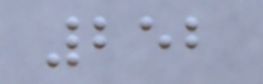252
